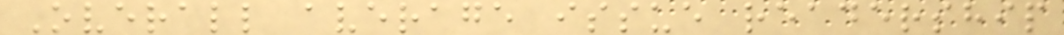Overall average issue readership
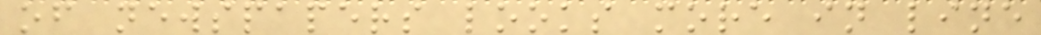of newspapers looks more in line
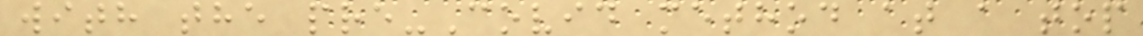with the pre-Covid method at a top
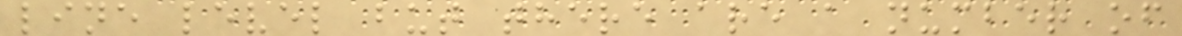line level but there are a number of
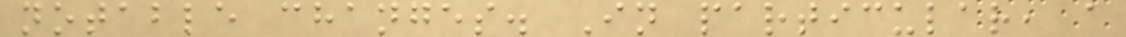notable changes. In particular, a
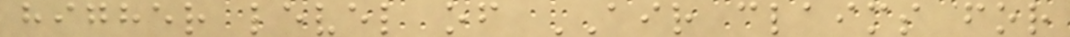higher level of AIR claims for
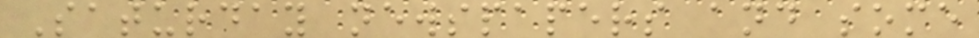Saturday newspapers and some
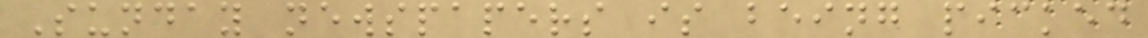Sunday newspapers is being picked
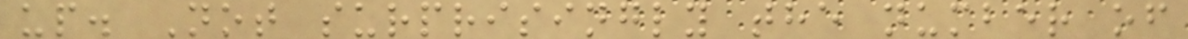up. Not surprisingly the number of
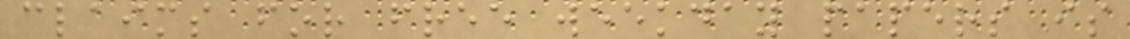claims for free weekday papers is
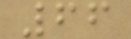66
